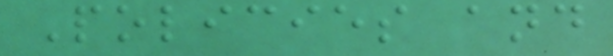Policies and
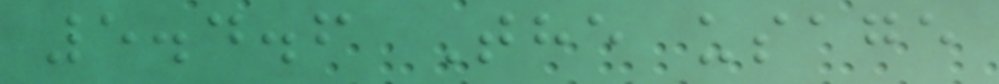5.4.6 The usage
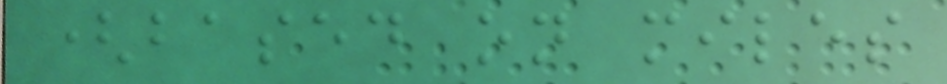(based on miles
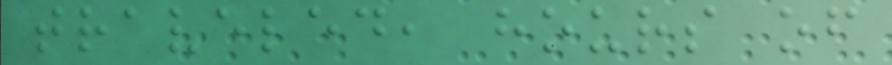traveled, hours of
